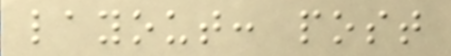layout: post
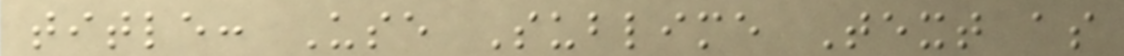title: Use Sublime Text as
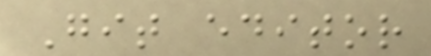Git editor
